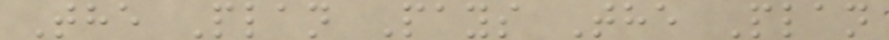The Plan Pays The Plan
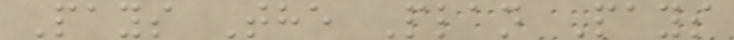Pays The Plan Pays
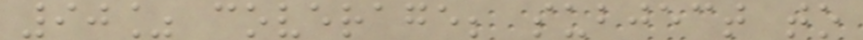90% coverage; subject to
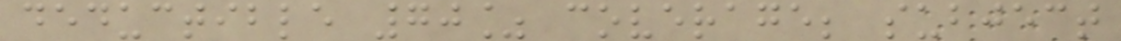deductible 70% coverage; subject
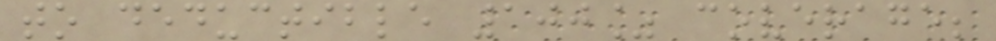to deductible 100% coverage;
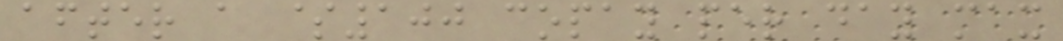after a $100 copay per day max
